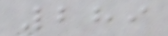289
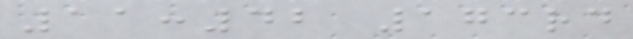11:42 173rd
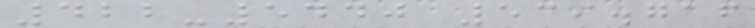422-5440 539.716
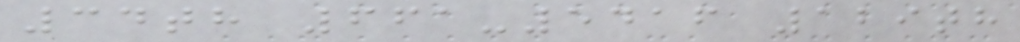34th 661-5416 129th
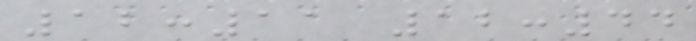12:11 12:44
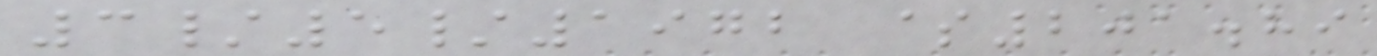3/5/1972 $201.89
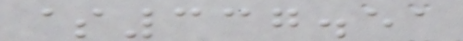$337.51
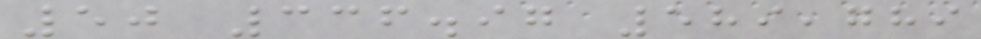50 336.97 589,789
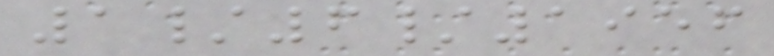1/6/1956
